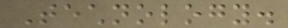Technology.
